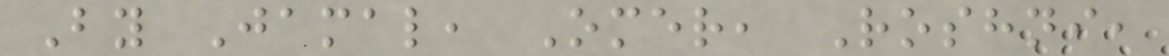By Jamal, Omer, Roshni,
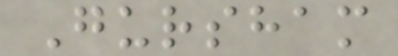Gursham
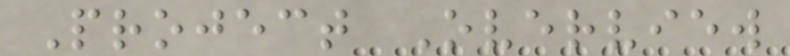Project Overview
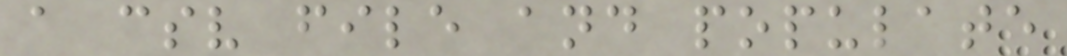a csv file and populate
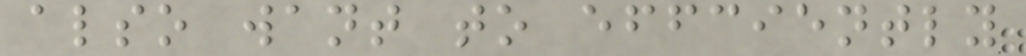also want to effciently
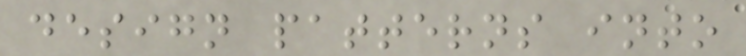design patterns into
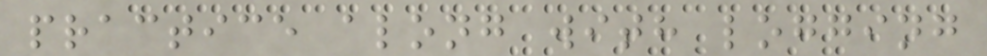practice along with logging
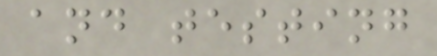and testing
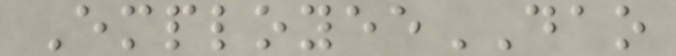EmployeeDAO
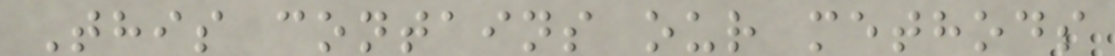This contains our methods
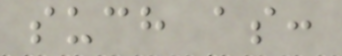such as:
